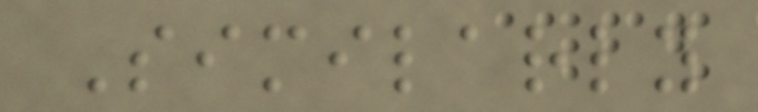Similarly
